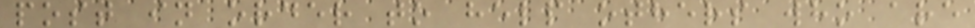post in order to help others who are
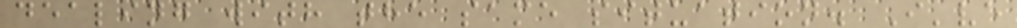dealing with the same situation. I've
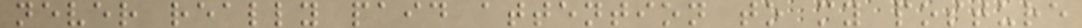never really paid attention to my posture
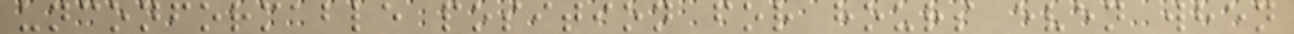unconformable position for hours even when
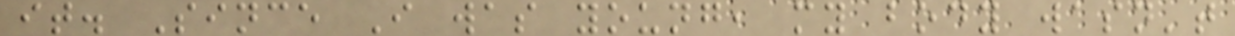it. Since I was young, my body wasn't
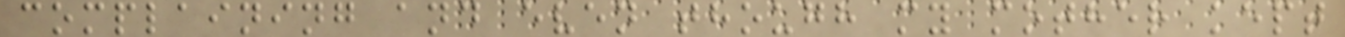complaining and even though my mother kept
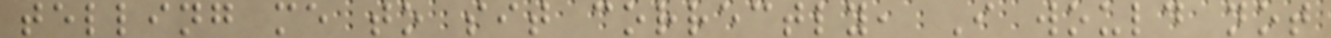telling me to sit correctly, I would not
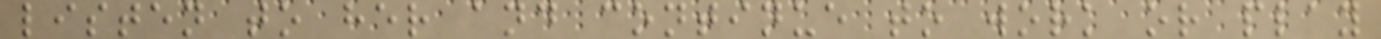listen to her and continue to work or play
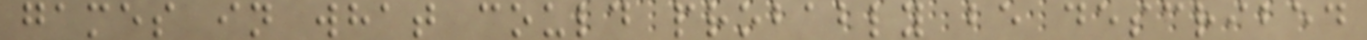games in what could probably be described
